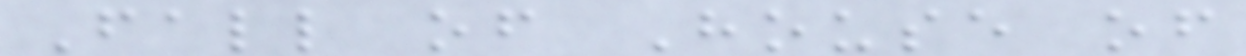Fall of House of
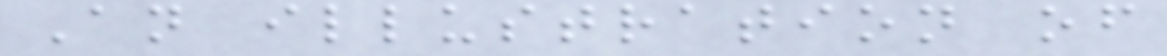An illustration of
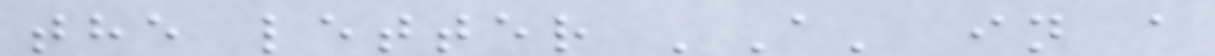the letter 'A' in a
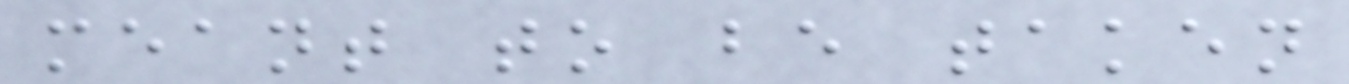meant to be taken
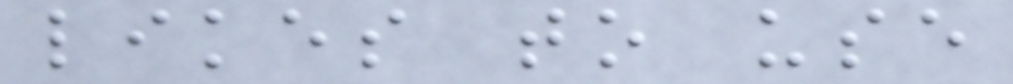likes to use
